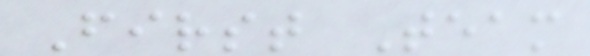First Team
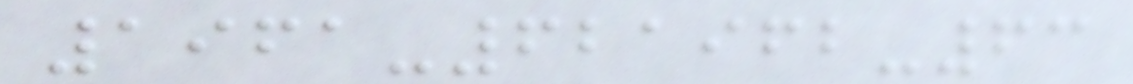1961-621962-63
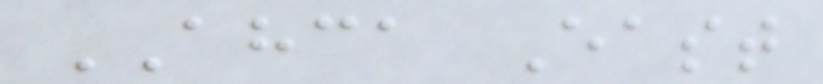AHCA East
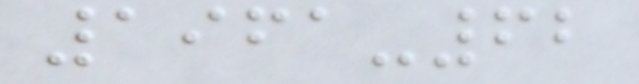1961-62
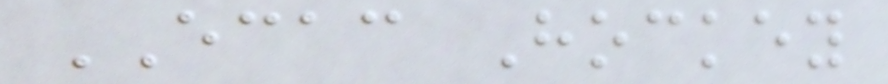ECAC Hockey
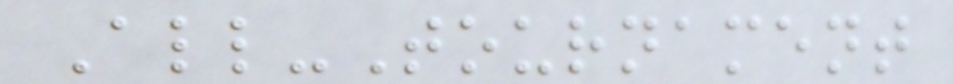All-Tournament
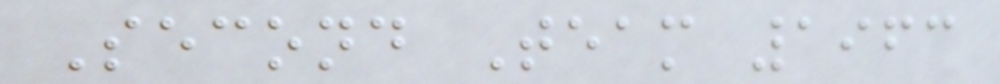Second Team 1963
